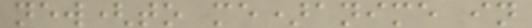new(to me)anime in
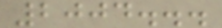2004...
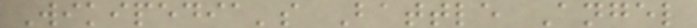Wikipedia's Battle Angel
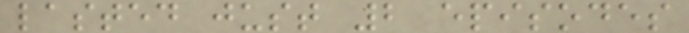lasted just 2 episodes
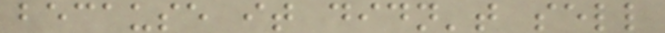because it didn't sell
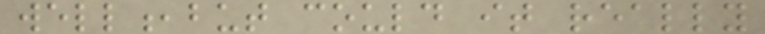well,but could it really
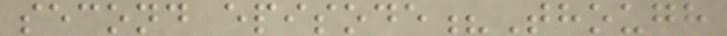second episode?Though
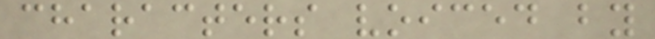characters voiced by
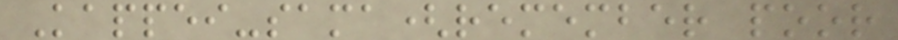Kappei-sama(remember poor
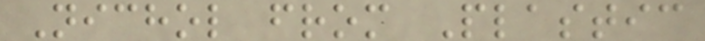Nichol from Plastic
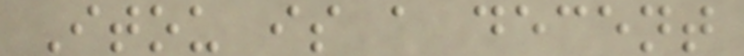Itou is a decent
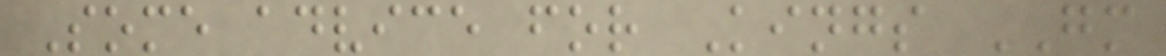Some advice for Kings GM
